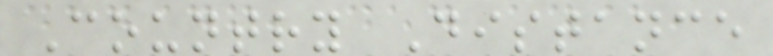Country Distance
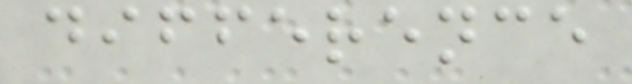difference
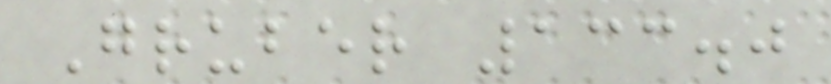Gruber 133.0
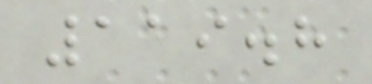119.8
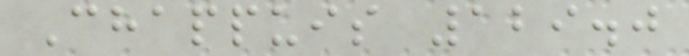Chappuis 129.0
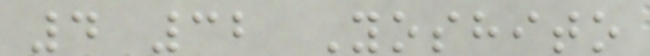4 32 Yoshito
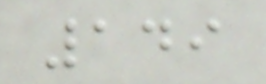149
